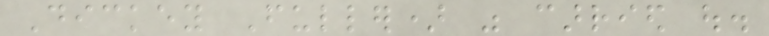Dickey Fuller) was carried out.
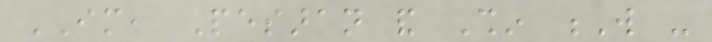IM, Pesaran and Shin W -
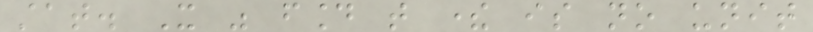stat. It was found that there is no unit
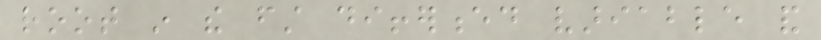root in the first differenced variable and
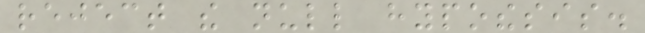reject the null hypothesis.
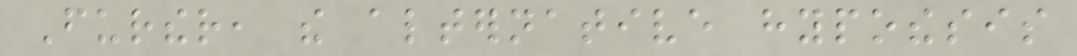Further, the alternative hypothesis
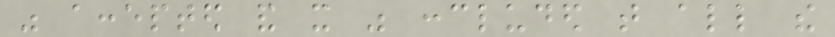was accepted and it was concluded that all the
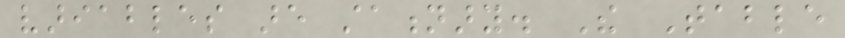variables are stationary. The Table
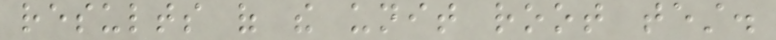results of the unit root test.
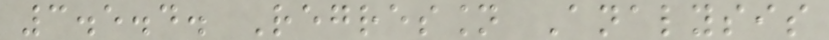3.5.4. Regression Analysis
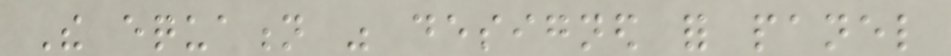The equation was designed for panel
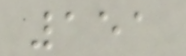151
